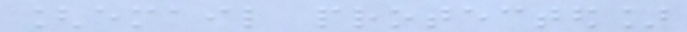[email protected]
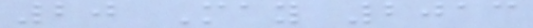20 May 2013
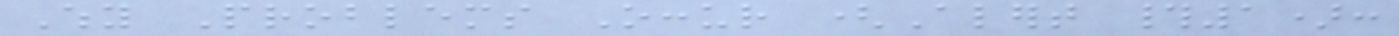Why Problems Occur (Alert #1):
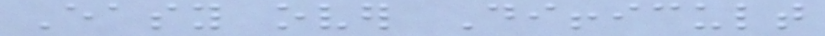Easy over Difficult
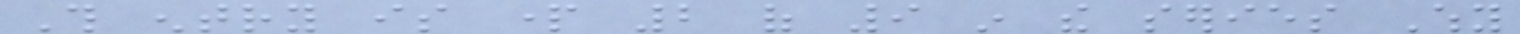This entry is part 2 of 9 in the series Why
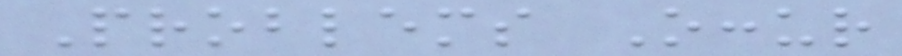Problems Occur
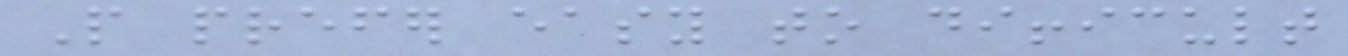People prefer easy to difficult
